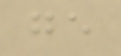ge
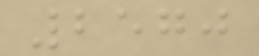2570
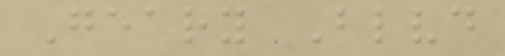Geary Blvd
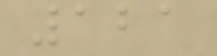121
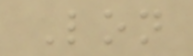Lon
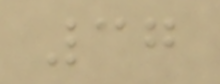37
